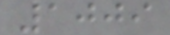1009
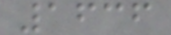1636
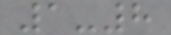1-8
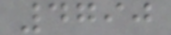4790
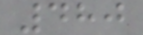480
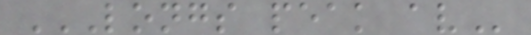LONGS PEAK AV
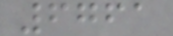6761
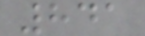841
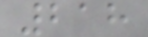218
